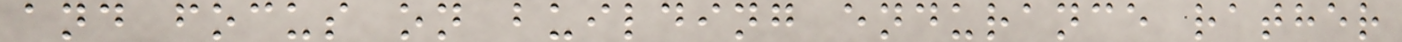and focus on building endurance rather
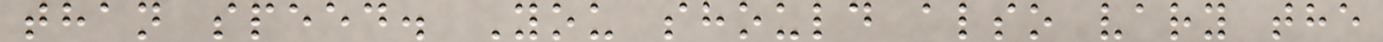than speed. You should also vary the
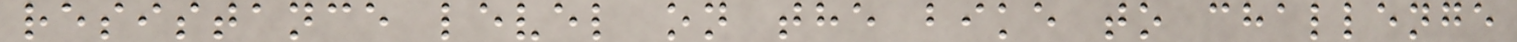resistance level on the bike to challenge
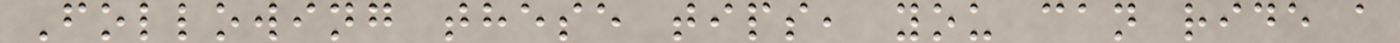Following these tips, you can ride a
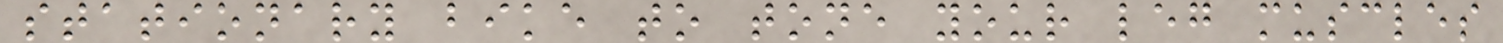stationary bike to tone your leg muscles
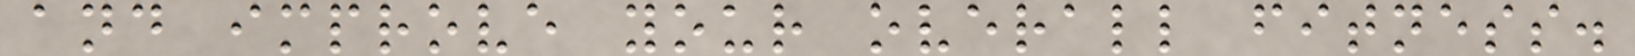and improve your overall fitness.
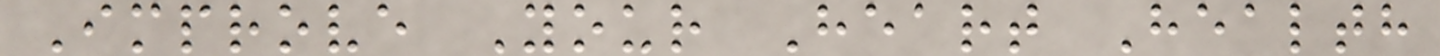Improve Your Heart Health
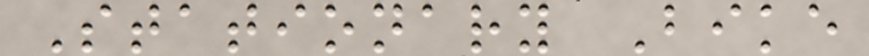Stationary Bike
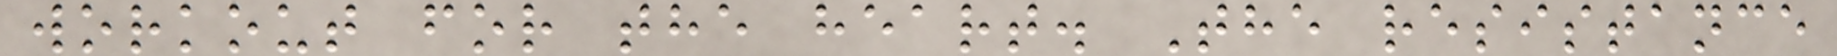workout for the heart. The resistance
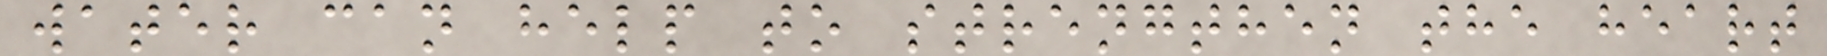water can help to strengthen the heart
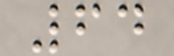64
